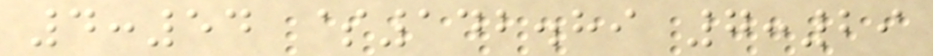4:54 $142.89 7:29
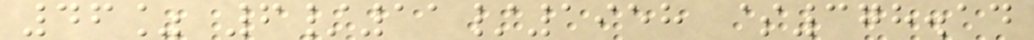46% 6/11/1958 $378.14
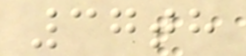37th
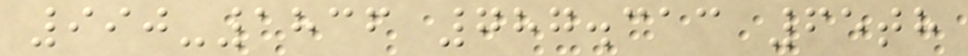990-1836 787.313 65th
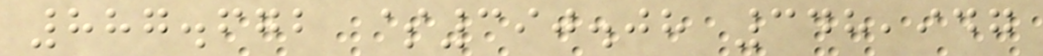887.672 $390.08 348,947
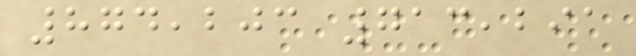874,203 713,291
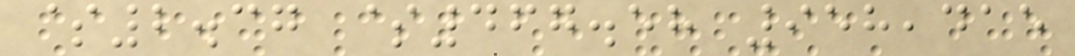$2.37 $467.58 958,415
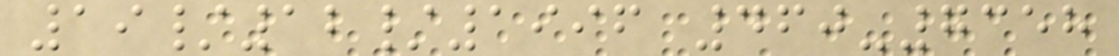19/12/1996 460-7358
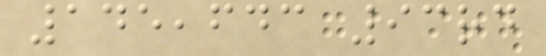145,643 93rd
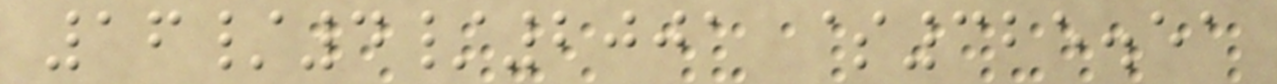16/4/2001 $325.51
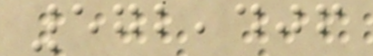572,406
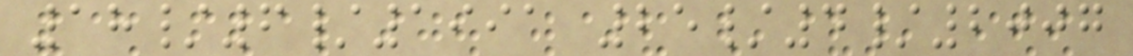18/6/1991 25/4/2007
